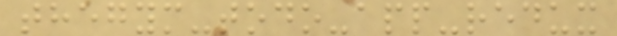thegym-todo-app-redux
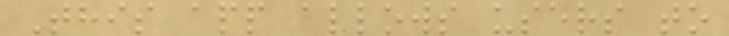This app allows users to
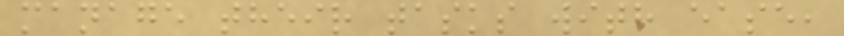manage their tasks with ease,
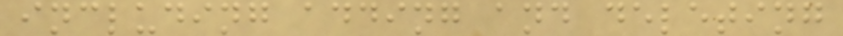including adding and deleting
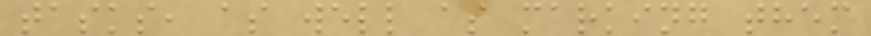tasks, as well as marking them
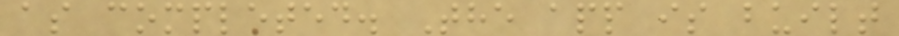as completed. The app is built
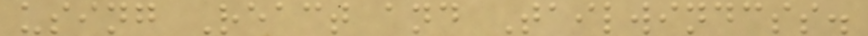using React and Tailwindcss.
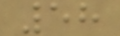58
